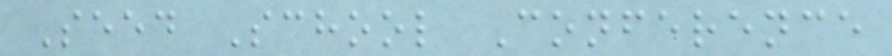Seed School Conference
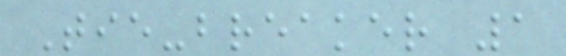Tie-breaker 1
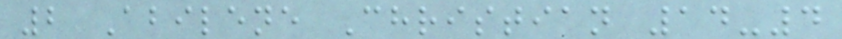2 Abilene Christian 14-4
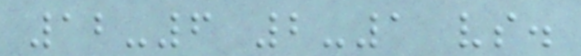12-6 2-1 vs.
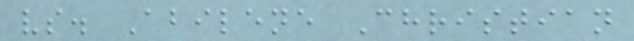vs. Abilene Christian
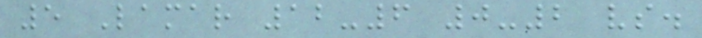5 Lamar 12-6 0-2 vs.
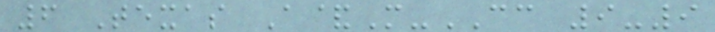6 Texas A&M-CC 9-9
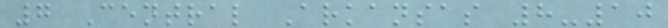7 Central Arkansas 8-10
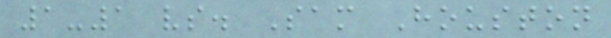1-1 vs. Sam Houston
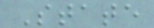State
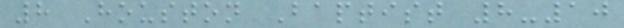8 Houston Baptist 8-10
